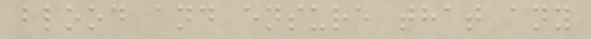blood and ensure that any
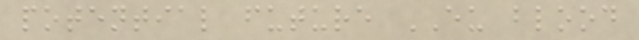potential future EU blood
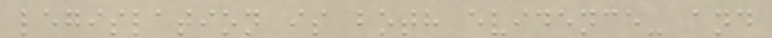legislation is both evidence- and
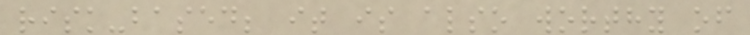risk-based; it is also worthy of
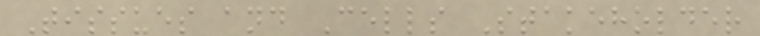Tissues and Cells Stakeholder
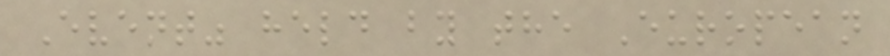Event" held by the European
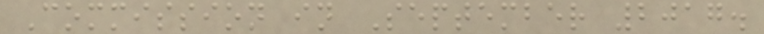Commission in September 2017.
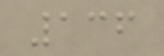136
